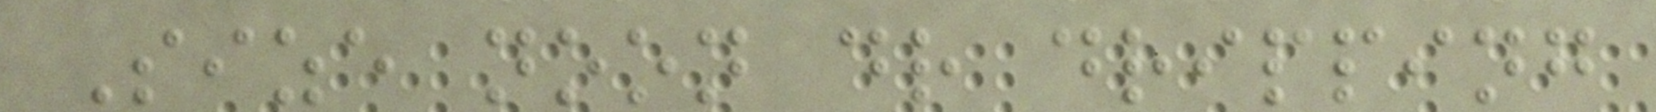Size noon dr dripping
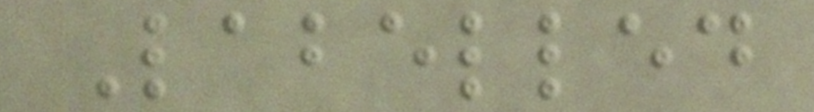Labelled
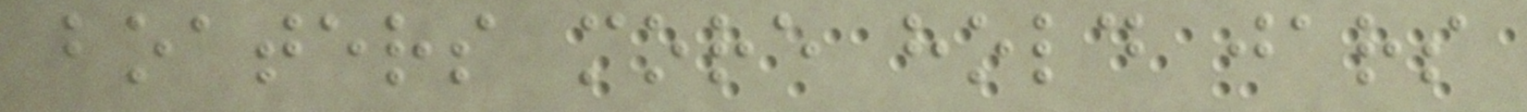boaters more hold jars
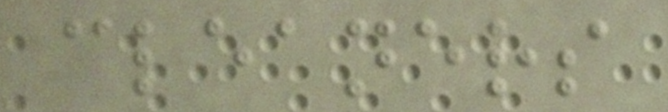cleaners
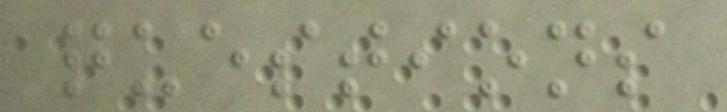questions
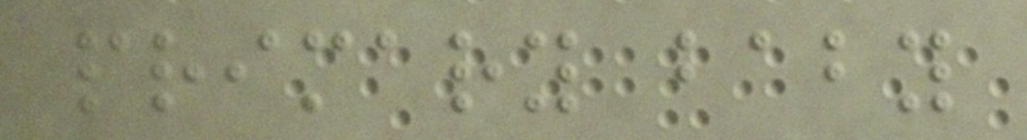primary baby
